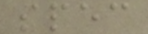spec
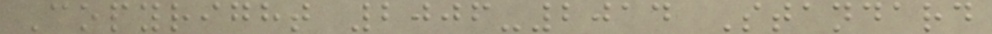Copyright 2006-2014 Standard
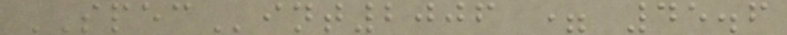SPECint2006 = 45.6
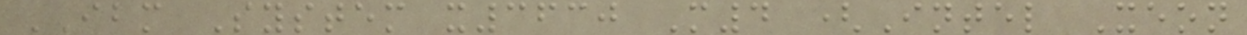IBM System x3630 M4 (Intel Xeon
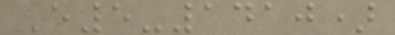E5-1410)
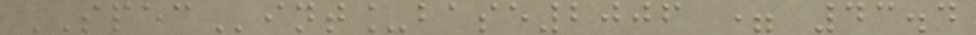SPECint_base2006 = 43.4
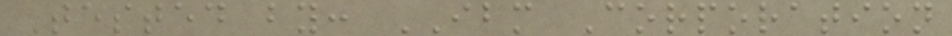Tested by: IBM Corporation
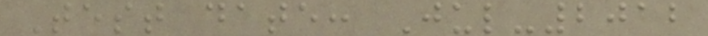Test date: Jul-2012
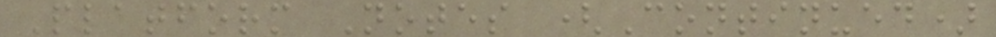Platform Notes (Continued)
